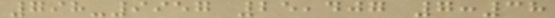798-9957 25,407 7:38
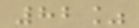82%
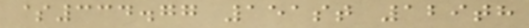$334.77 151st 129th
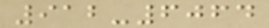912-6064
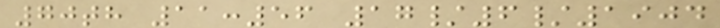70th 11:56 17/6/1904
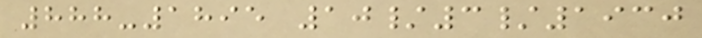888-1895 10/3/1930
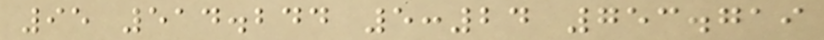95 514.244 5:24 753.719
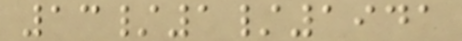13/1/1941
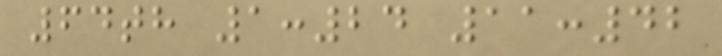64th 1:24 11:42
